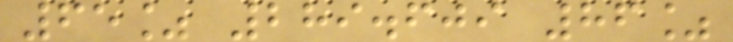65% 289.609 86%
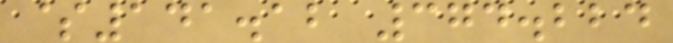$141.12 374.224
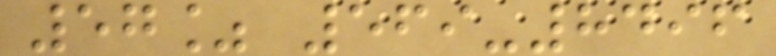57% 569-8496
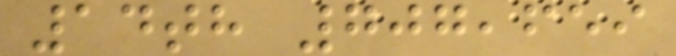14th 707,659
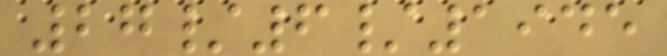27/6/1945
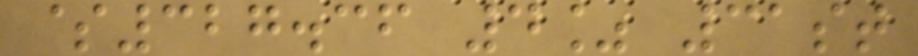$327.36 4% 31st
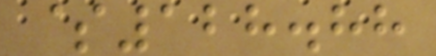$128.88
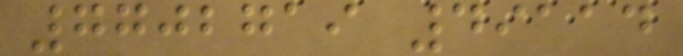7702719 49114
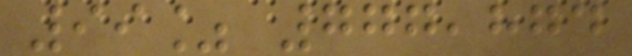99% 777,874
